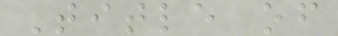Title of
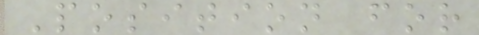Position for
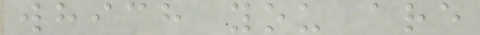which you are
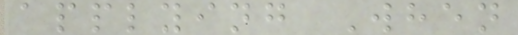applying When
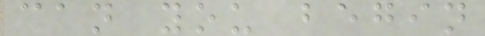can you begin
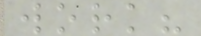work?
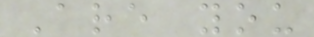Are you
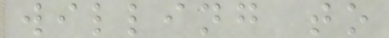willing to
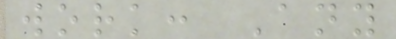work: Any
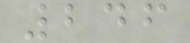246
